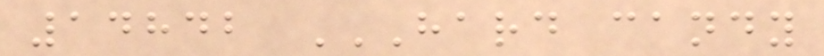14842 HARD CANDY
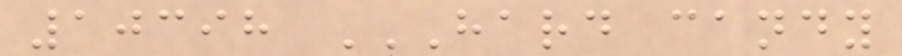10398 HARD CANDY
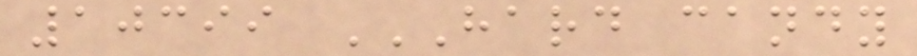10399 HARD CANDY
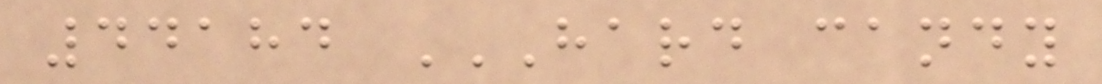44184 HARD CANDY
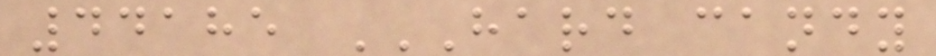44185 HARD CANDY
